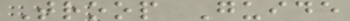Troop Guide
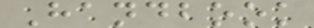Handbook
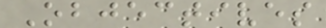Objectives
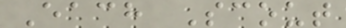Each Scout
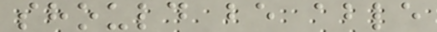should be able
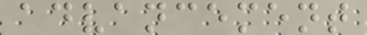advancement
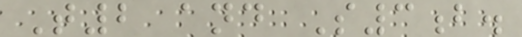T2 and S3b.
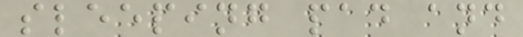sleeping pad and
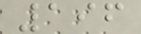196
